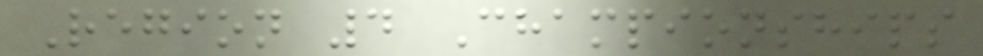Region 4 Championships
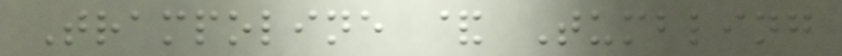Trampoline & Tumbling
